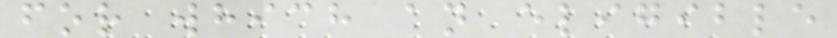for which an eligible
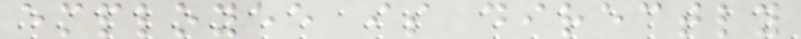employee is directly
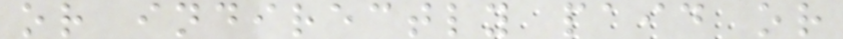or indirectly paid or
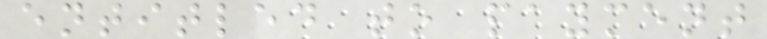entitled to payment
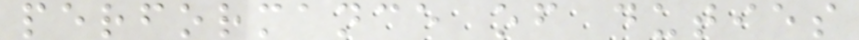performance of duties
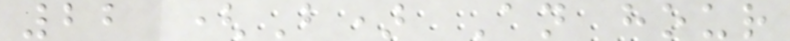22 (B) An hour
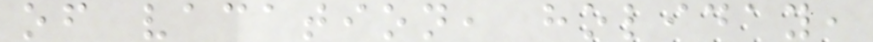of vacation, holiday,
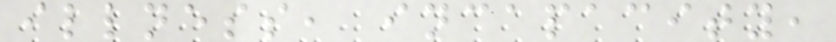illness, incapacity,
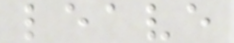leave
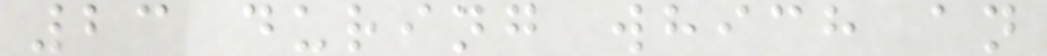23 during which an
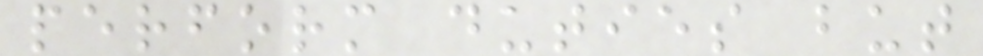perform duties but
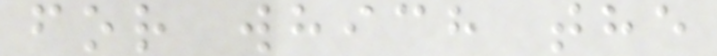for which the
